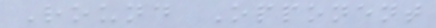Round Opponent
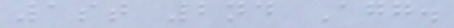1st 2nd Agg.
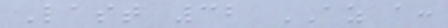Last 32 AZ a:
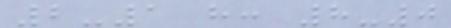2-1 h: 8-0
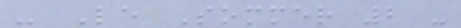- Le Sommer 2 -
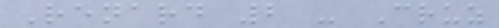Renard 2 - Cruz
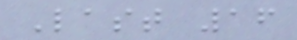Last 16
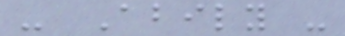- Abily -
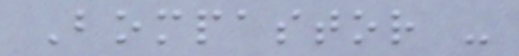Bompastor -
